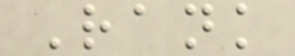Rank
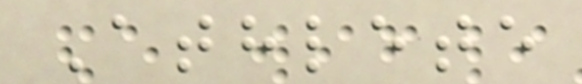Athlete
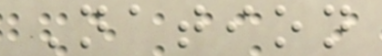Nation
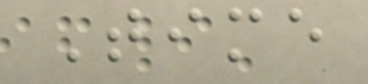Time
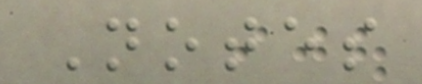Notes
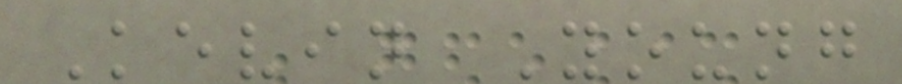Kevin Young
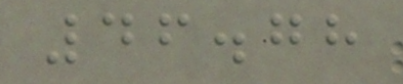46.78
